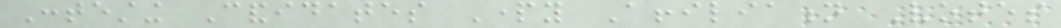Contesting Candidates Party Affiliation Votes
